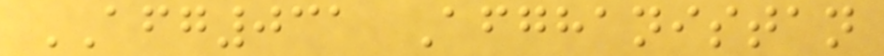AFG031 Afghanistan
